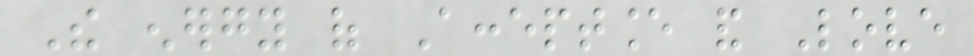The energy of Acceptance and Love
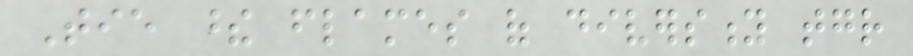Tie these flames of diversity together
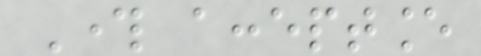Through acceptance
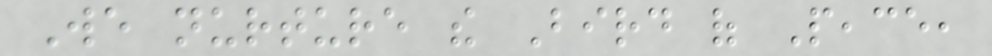We nurture the Bird of Peace,
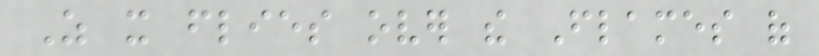As it flies over the Flames of
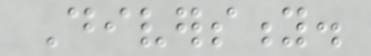Diversity.
